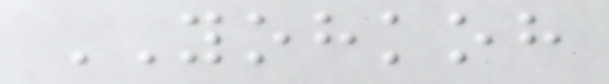YOHKOH
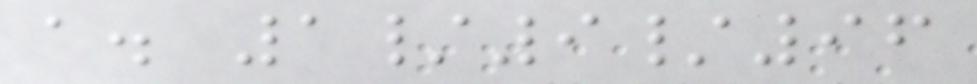a. 1/9/96
